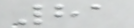81
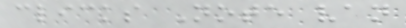clicks Note van
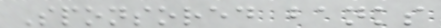Sponsored banks
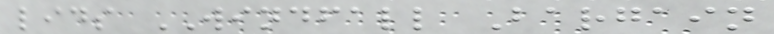lids WINDFALL Bargain
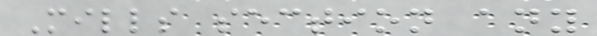Mills section any
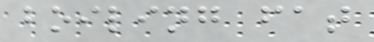boiling fat
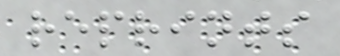reprints
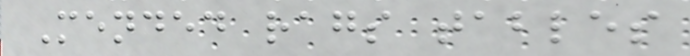Mended rags tables
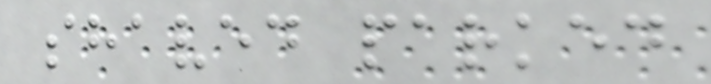shaved parked
